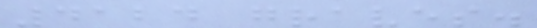4124 graves.
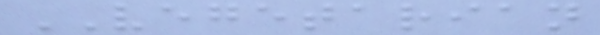VEGETARIAN
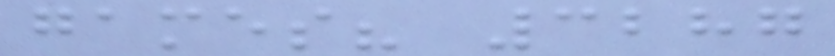games? 3287
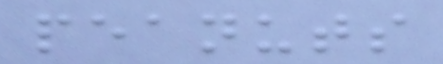peanuts
